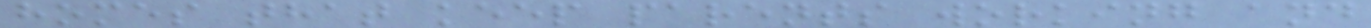homes that keep parents working and
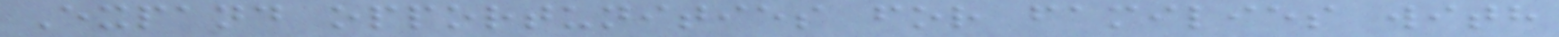Expand opportunities for families with
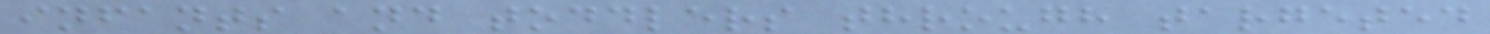infants and toddlers through targeted
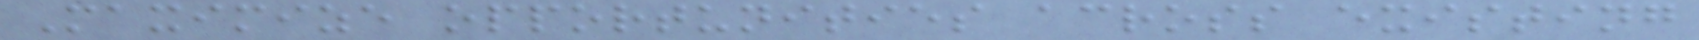Maximize opportunities across existing
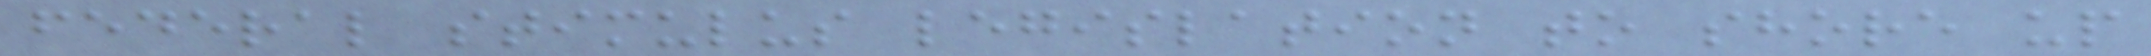federal stimulus legislation to shore up
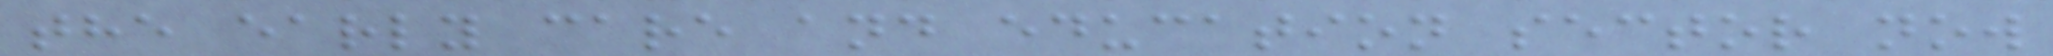the early care and education sector now
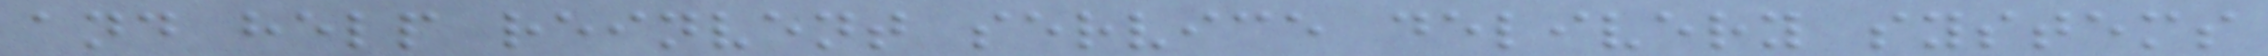and help reinvent service delivery systems
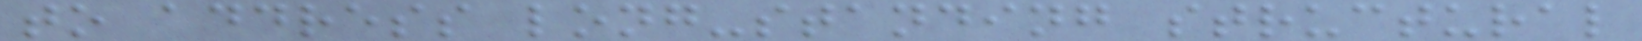to address long-standing structural
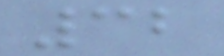32
